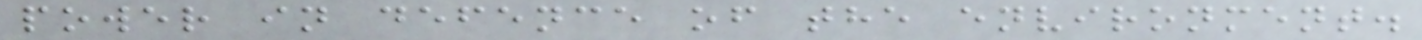power in defence of the environment.
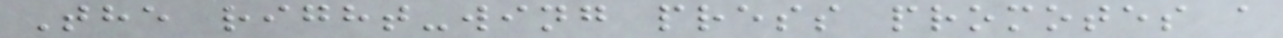The right-wing press promotes a
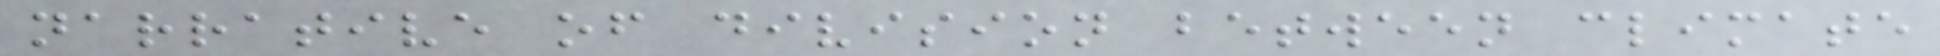narrative of division between climate
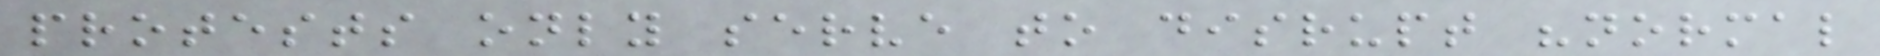protests only serve to disrupt "normal
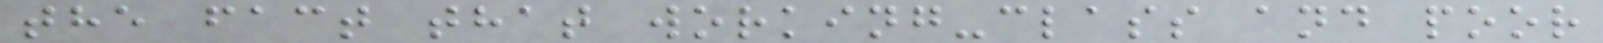the fact that working-class and poor
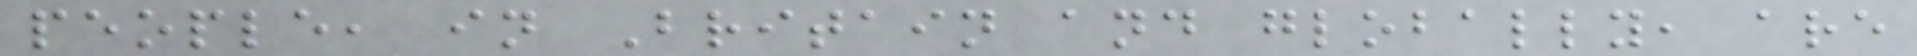people, in Britain and globally, are
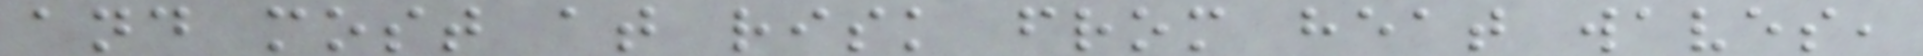and most at risk from heat waves,
